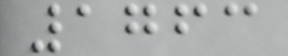1763
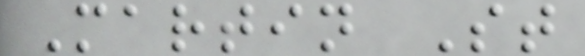Martin St
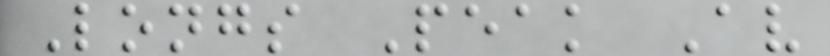Longs Peak Av
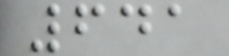641
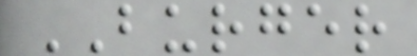BURGER
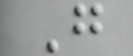G
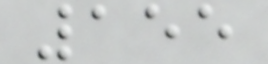155
